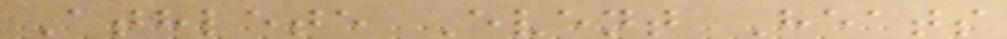Athlete Event Heats
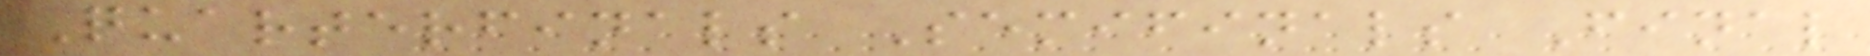Quarterfinals Semifinals Final
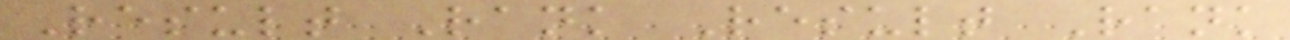Result Rank Result Rank
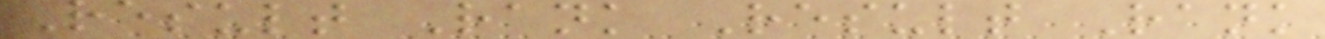Result Rank Result Rank
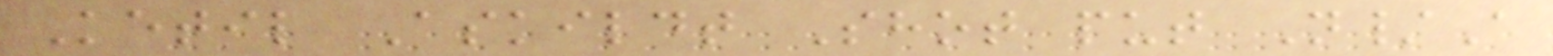Ketil Askildt Shot put N/A
